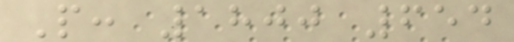P: 1800 654
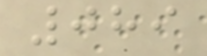089
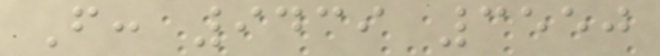F: 9439 3550
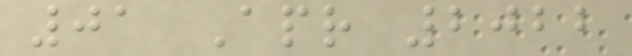01 Apr 2022
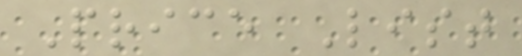Price List
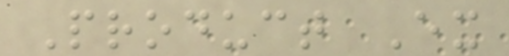Product Ex
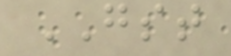GST
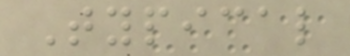Typical
